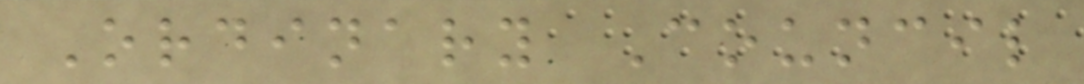Ordinary Council
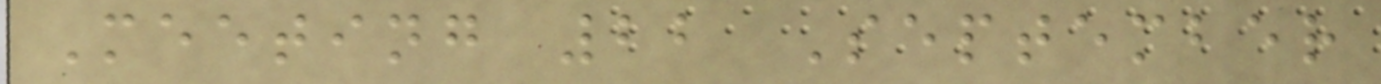Meeting 22 September
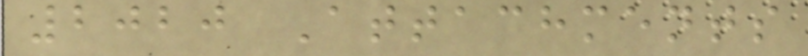2020 Attachments
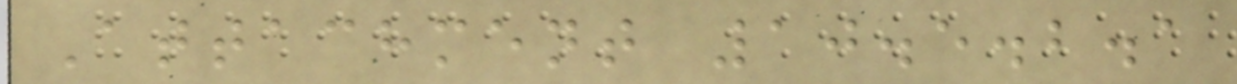Attachment 10.5.2.1
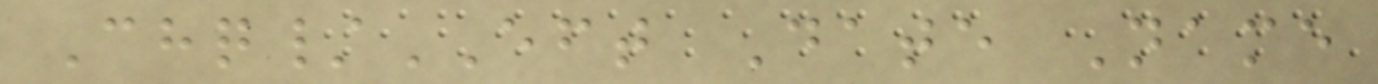Chq/EFT Date Name
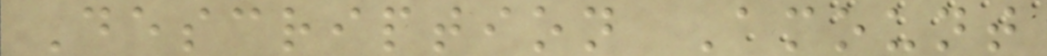Description Amount
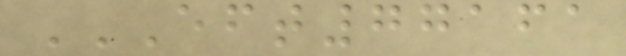EFT77161
